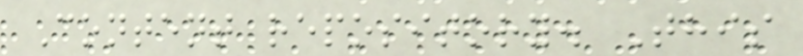Content repository. This
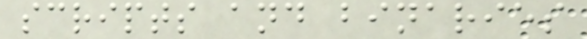scripts and binaries
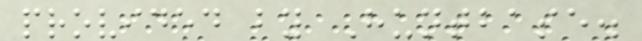provided by Huntbase.
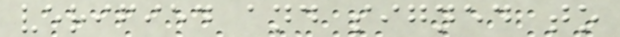verified and signed to
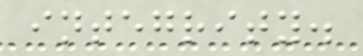integrity.
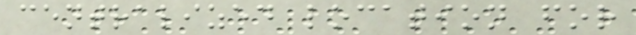centralized location for
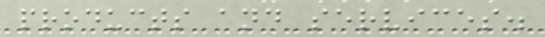products and services.
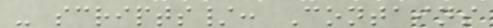- scripts/: Contains
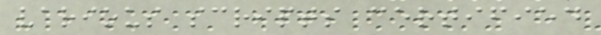various scripts certified
